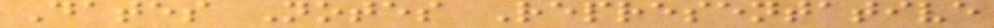Dates Notes Representative
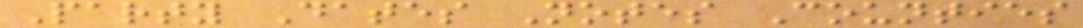Party Dates Notes Counties
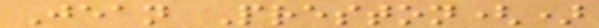Jean Preston()
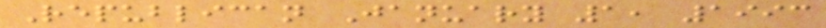Republican January 1, 1993
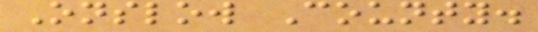Onslow County.
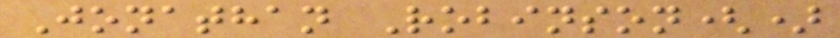Jonathan Robinson()
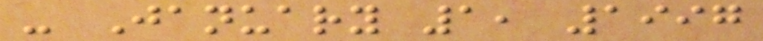- January 1, 1997
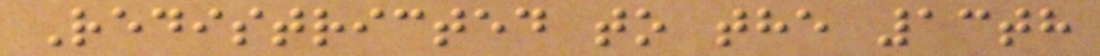Redistricted to the 13th
